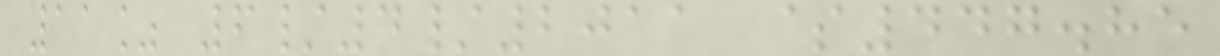11% 6/4/2011 $447.85
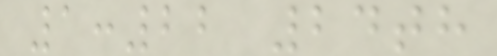1:22 24th
